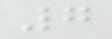7
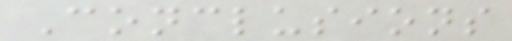Conclusions
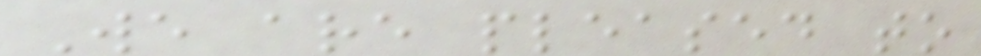We are pleased to
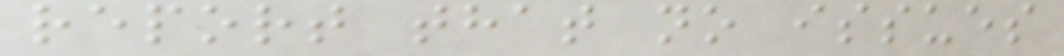report that no issues
